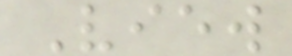View
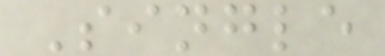Single
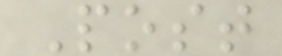Post
